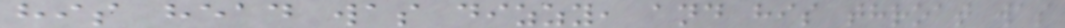his head was dizzy, and his throat was
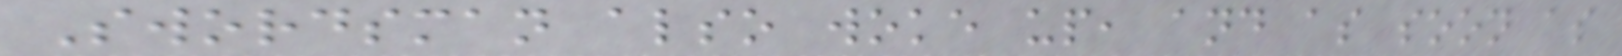Swordsman also woke up, and as soon as
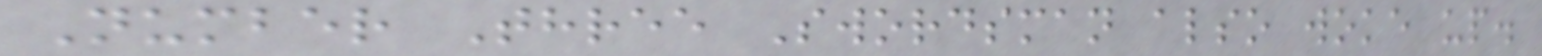Number Three Swordsman also woke up.
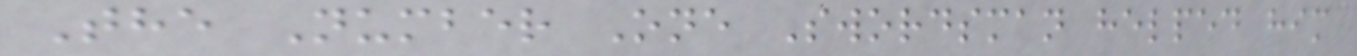The Number One Swordsman helped him
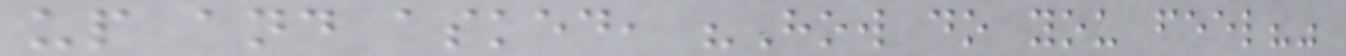up and asked, "How do you feel?"
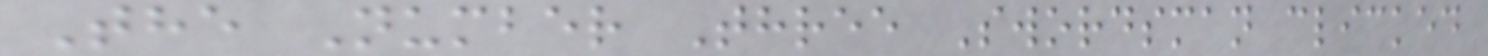The Number Three Swordsman clicked
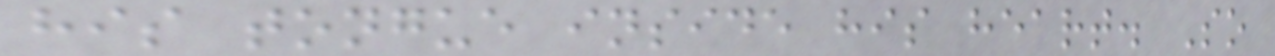his tongue inside his heart. So
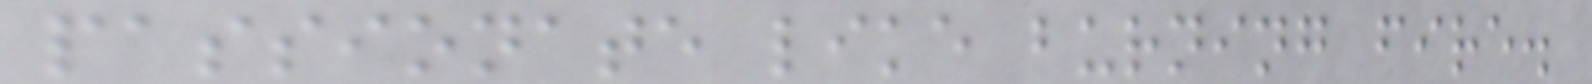passionate like burning fire.
